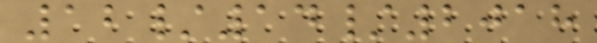12/14/2018
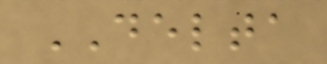DELTA
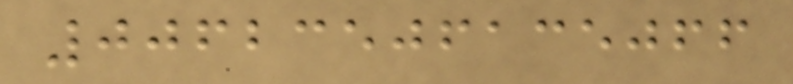00623506135066
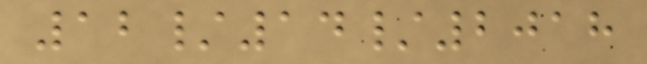12/14/2018
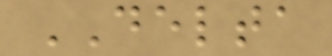DELTA
